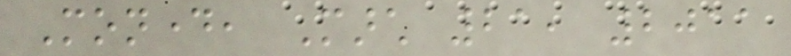Monday, March 21, 2011
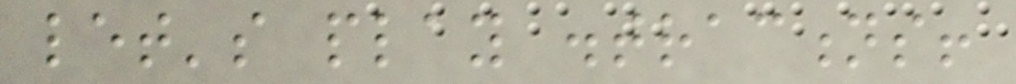let's play distractions!
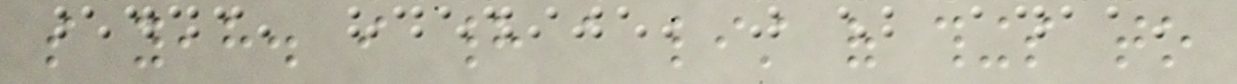so yeah. i had a list of things to
